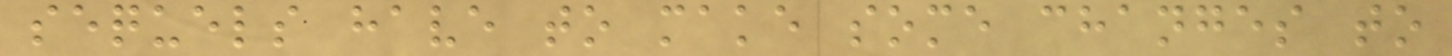sequels have to make some changes to
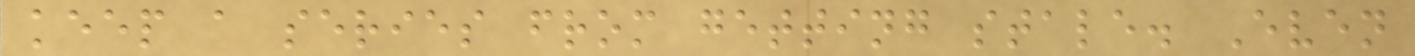keep a series from getting stale. Even
